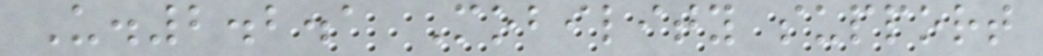U.2.2.1 Mobility support
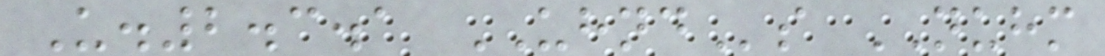U.2.3.1 UHNDs NUHM
